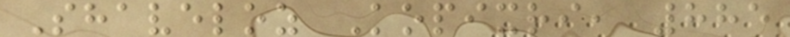Shaveloz Kopixri, 885
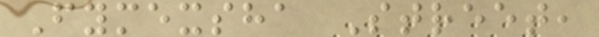Fymexsha Street,
